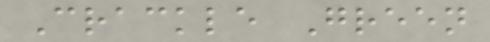Crackle Green
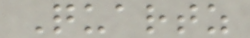Quartz
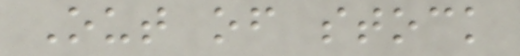Out of stock
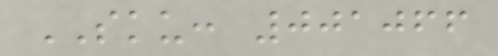SKU: 001066
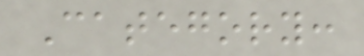Category:
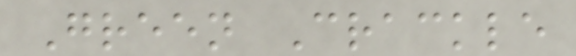Green Crackle
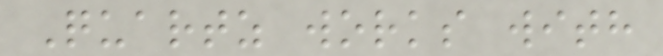Quartz works with
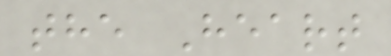the Heart
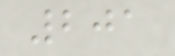201
